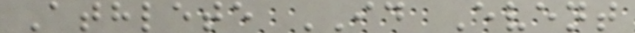Athlete ID Event
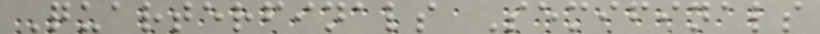Quarterfinals Semifinals
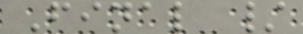Final /
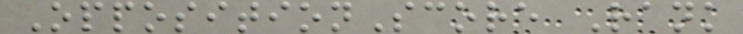OppositionScore Rank
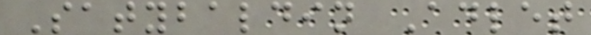Satybaldin Adlet
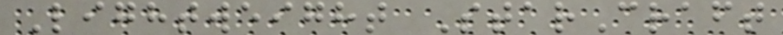Lightweight StarCraft
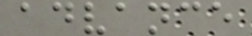advance
